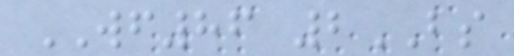WF86 2BS
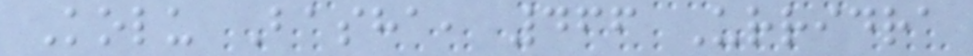Kolu Basha, 466 Urridra
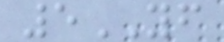5YF
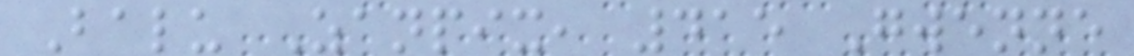Balu Zanpix, 415 Gwenne
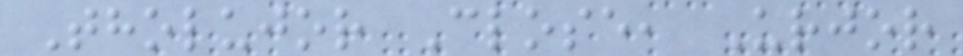Tholujor Close, Urjor
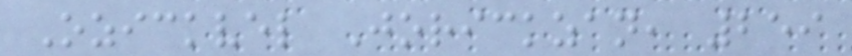Ozickvel Jorickzan, 259
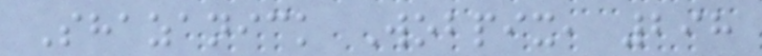Shazanick Wobpix, 298
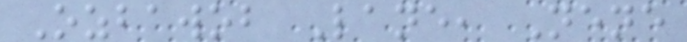Ozbawob Lane, Nene
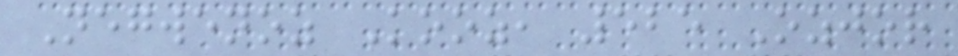Negwenoz Kooz, 525 Ozjor
